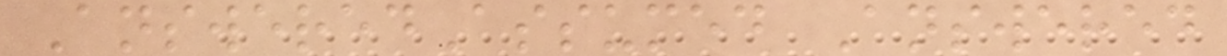AnsweredAssumed Answered
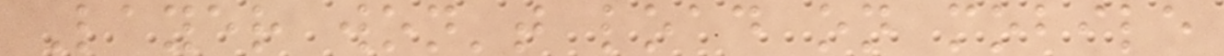Layer won't load on mobile
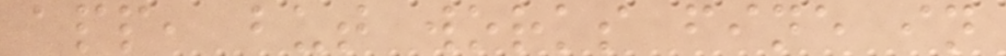app, but works fine in
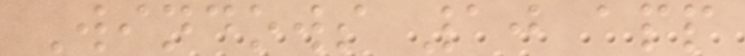Windows 10 app
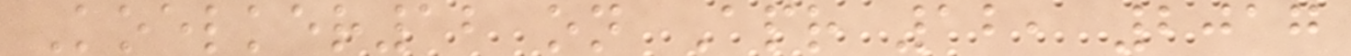Koelker12 on Apr 12, 2017
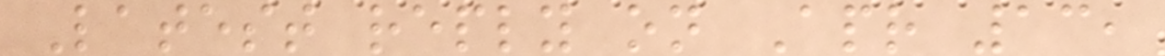Latest reply on Apr 13,
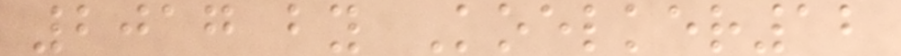2017 by Koelker12
